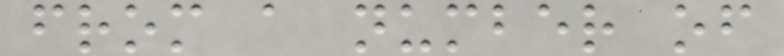from a number of
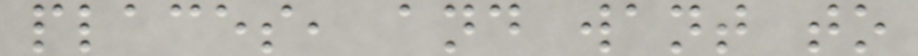places, and want to
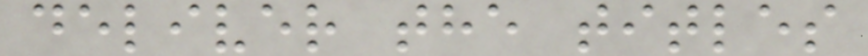deliver the titles
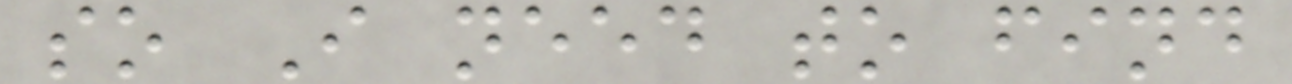so I need to find
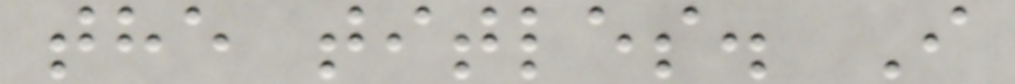the titles. I
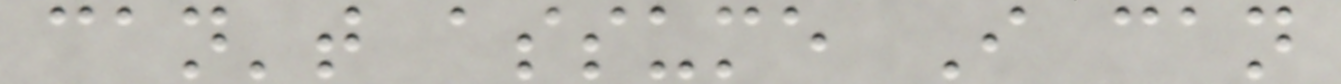can't assume I can
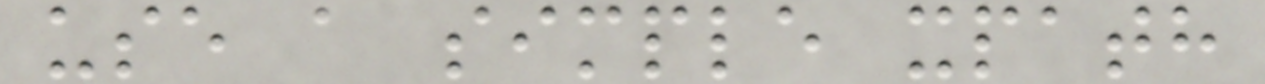use a simple xpath
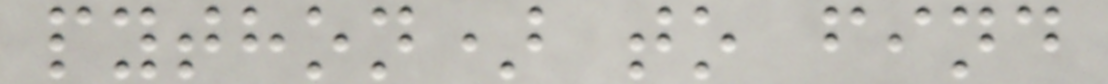python) to find
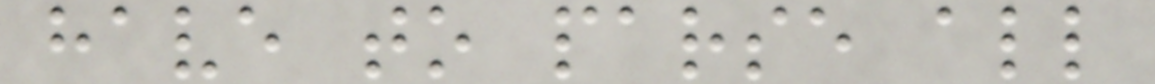have to parse all
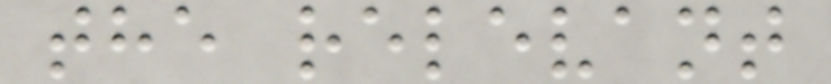the relevant
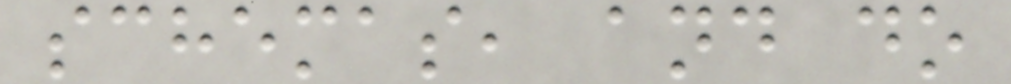schemas, and do
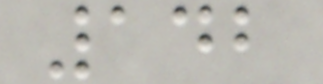142
